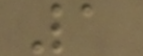1
